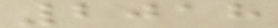2018
